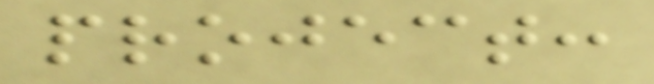project:
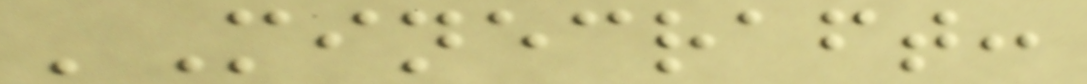'Minecraft:
